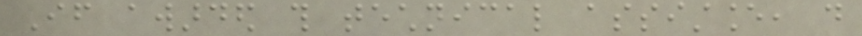If awarded this technical assistance, do
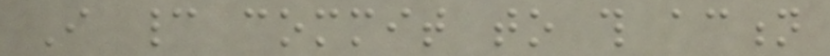I cannot commit to this action
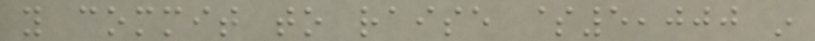you commit to raise $5,000 in
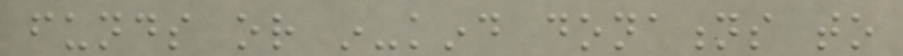funds or in-kind donations to
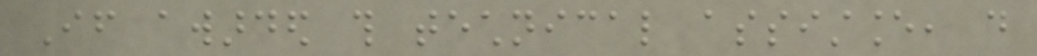If awarded this technical assistance, do
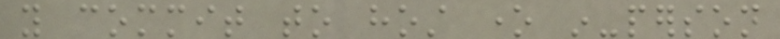you commit to host one in-person
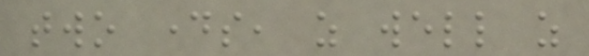two days, as well as
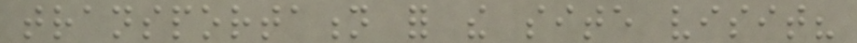transportation for the site visit?
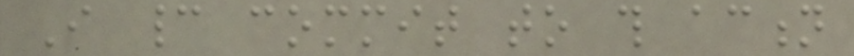I cannot commit to this action
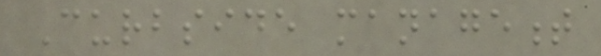Curbside management
